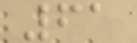61
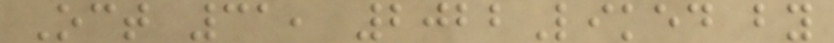Oct 31, 2022Liked by
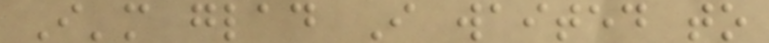I'm glad I waited to
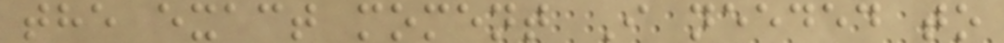the exact moment I needed to
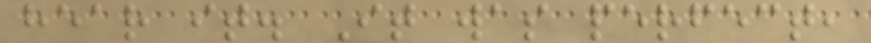hear it. It was perfect,
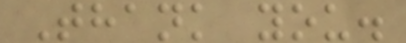Thank you.
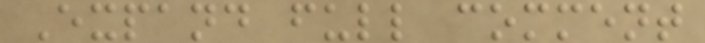Expand full comment
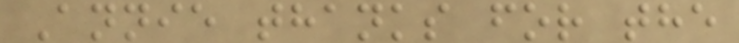Annie thanks for the
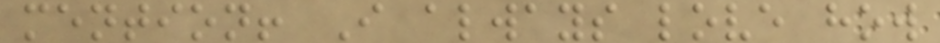mention! I always love how
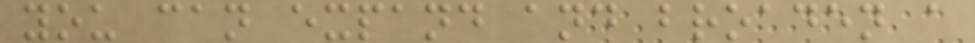you can expand and broaden a
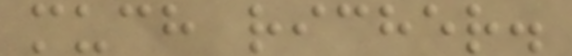much richer.
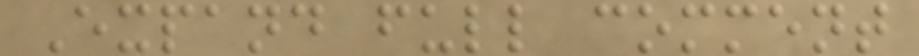Expand full comment
